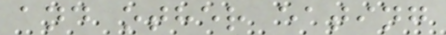and other eating
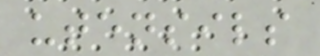utensils
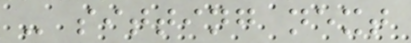- sitting next
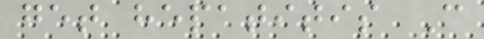get hepatitis C
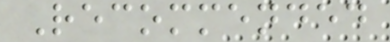Recommended
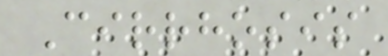Cirrhosis
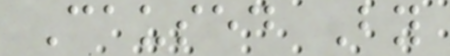Caused By
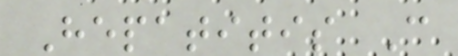Hepatitis C
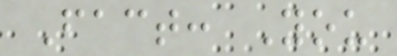Fact: You
